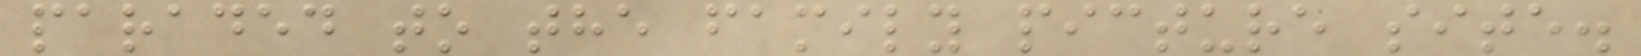paraded to the family picture site.
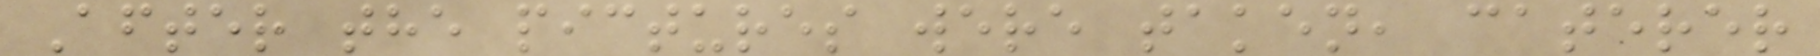After the pictures were taken, caterer
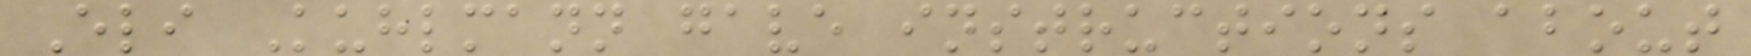Eli Kuhlmann gave instructions about
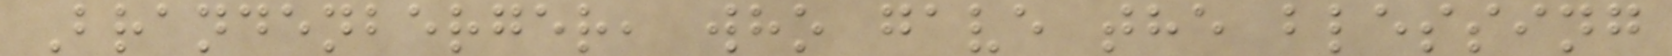Brandenberger, who gave the blessing
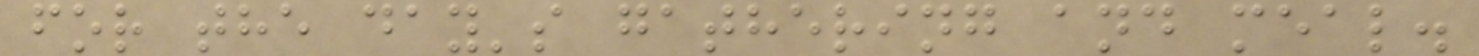for the day's gathering and meal.
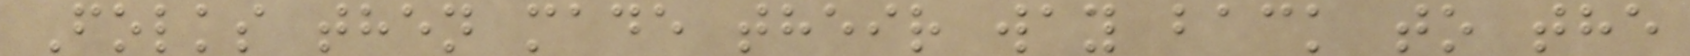Folks then made their way back to the
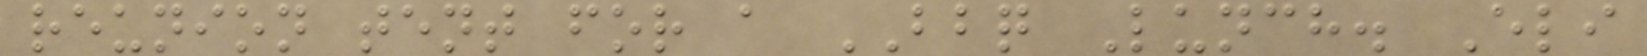reunion tent for a BBQ Lunch. Eli
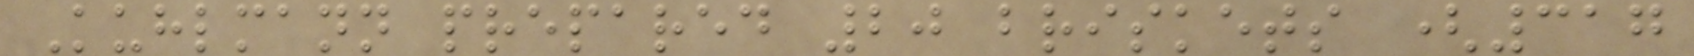Kuhlmann prepared 20 briskets (317
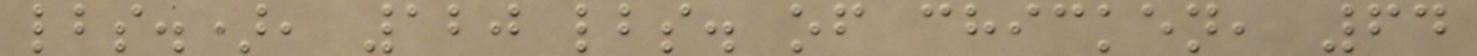lbs.), 120 lbs. of chicken, 64
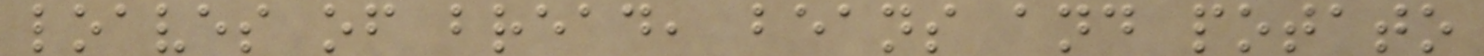loaves of bread, beans and potato
